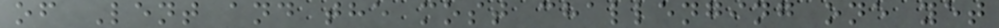of Lent and the most challenging one yet
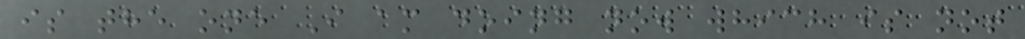is the one I am doing now which is not
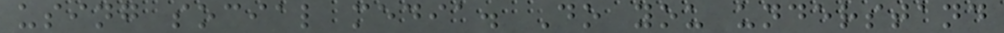using social media. Do you understand
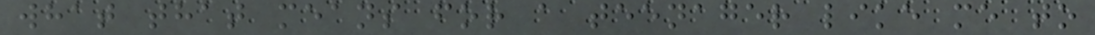what that means for a teenager like me to
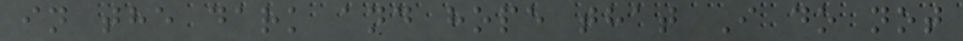in the dark and hope that I do not
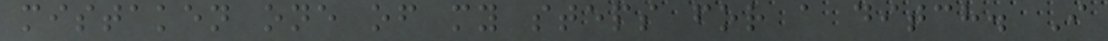mistaken one of my steps for a ditch. I
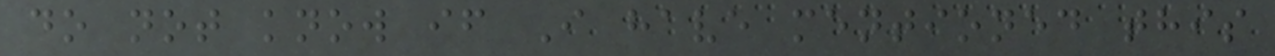do not know if I have mentioned this
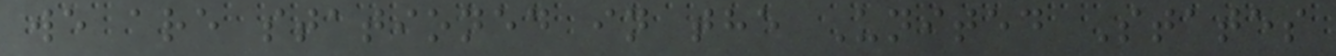we are stationed in the United States
